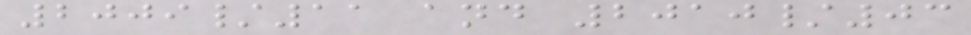2009/11 and 2010/03
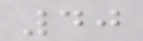40
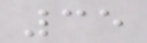35
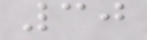30
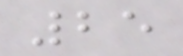25
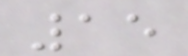15
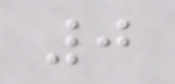0
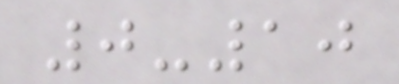0-10
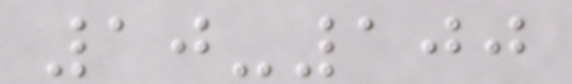10-100
